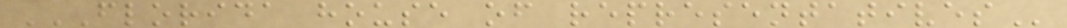FLORIDA HOUSE OF REPRESENTATIVES
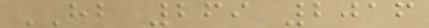HB 269 2016
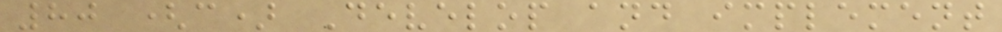80 (c) Develop and implement
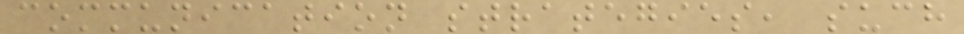communication strategies, such
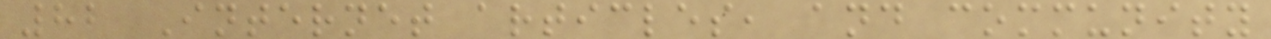82 Internet articles, and community
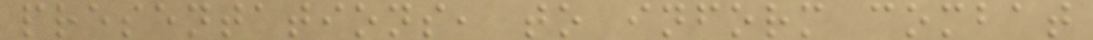presentations, to inform combat
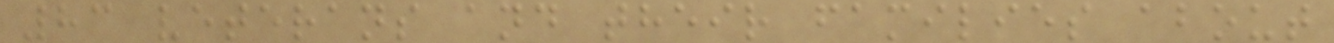83 veterans and their families about
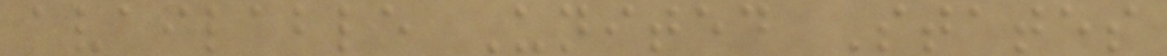available United States
